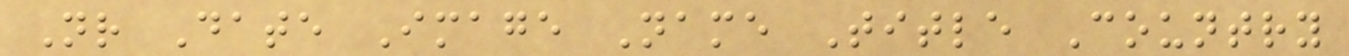Nr Date Image Name Title Country
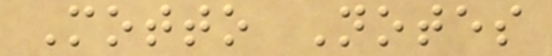Motto Notes
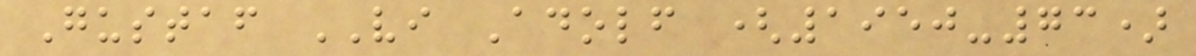Gustaf VI Adolf (1950-73)
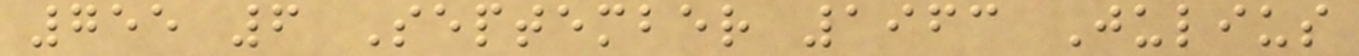755 6 September 1963 Julius
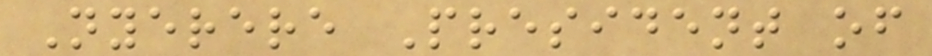Nyerere President of
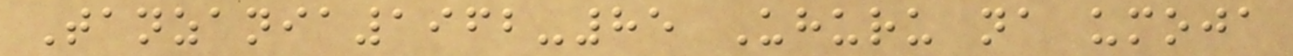Tanzania1962-85 Uhuru na umoja
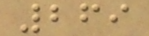269
